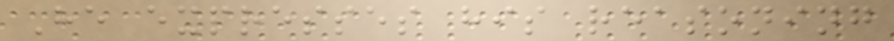He expresses his reasoning
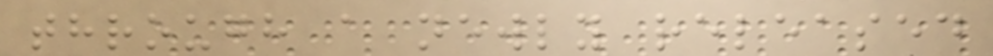through a newly released
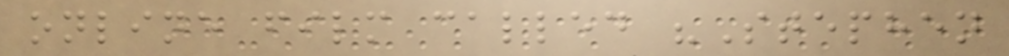online film called "Stephen
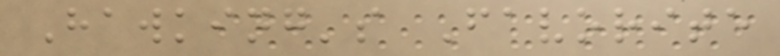Hawking's Favorite
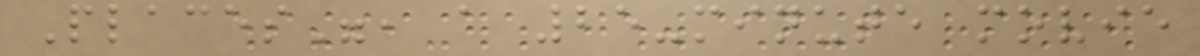Places", a 25-minute movie
